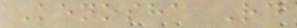Kenosha Rd
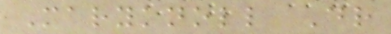Maryknoll Dr
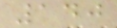140
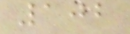102
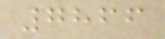7866
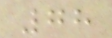78
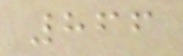866
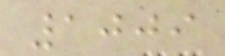1009
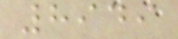8949
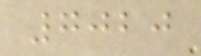7020
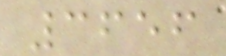3656
